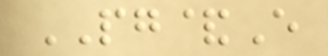PG&E
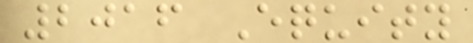2016 Equity
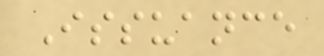Issuance
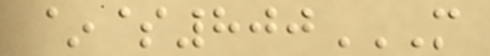~$800M
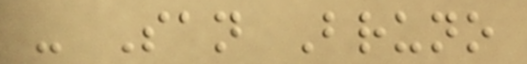- San Bruno
